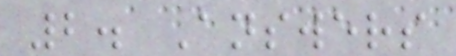2. Answers
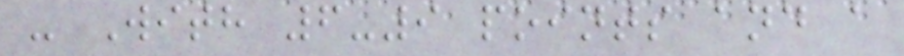- With 6-9 points and a
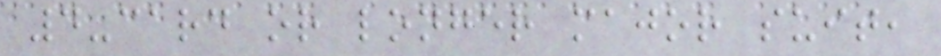4-card or longer major suit,
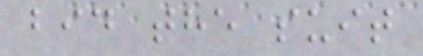bid the suit
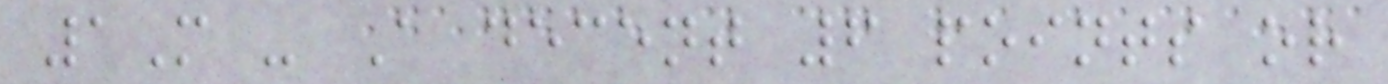1M - A decent 6 points or
